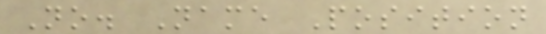No. Name Position
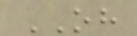OH
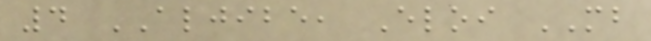4 ALJIBE, Eloi MB
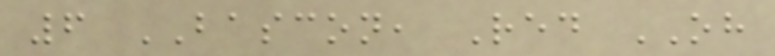6 BASCON, Red OH
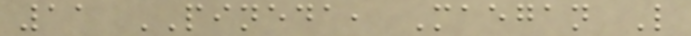11 PINEDA, Maegan L
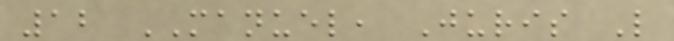12 MANUEL, Juris L
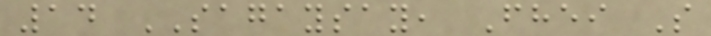14 SAGAYSAY, Fhei S
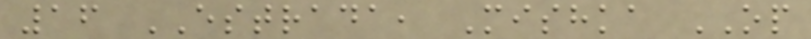16 ESTRADA, Mishka OP
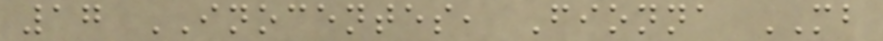17 INOCENTES, Fionna MB
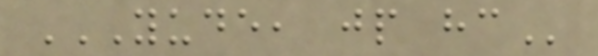YUDE, JP HC
